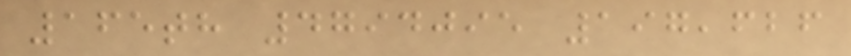165th 4794095 197,626
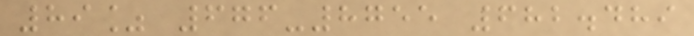89% 676-8755 682.489
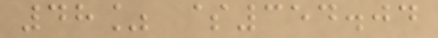48% $354.04
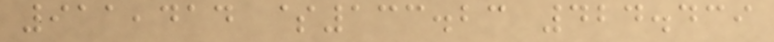911,414 $133.23 424.439
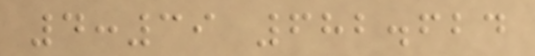4:39 682.624
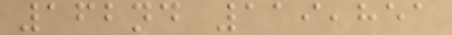162nd 119,851
